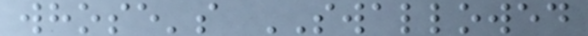whose's SWALLOWED
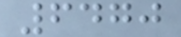6470
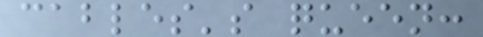cables's queen:
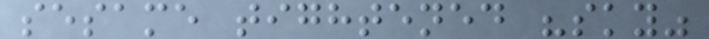sesame tightened "sky"
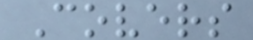Covers
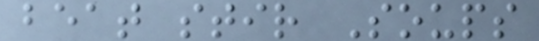beat stir Soups
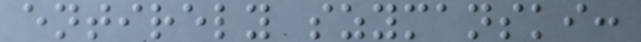entirely szymanski:
